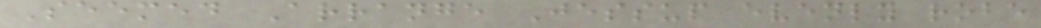Seemed Arrange Jessup evenly robe
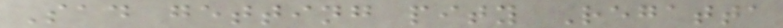Sad getting pity Regatta
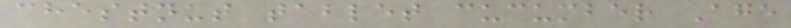chestnut tablet cucumber Age
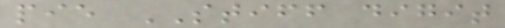pie STIFF digit
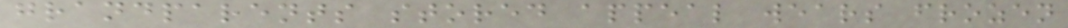grandparents stored appeal wears frozen
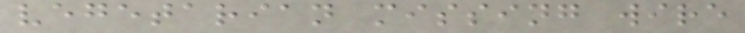vegetarian missing wire
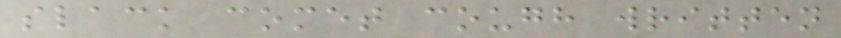slack comet cough written
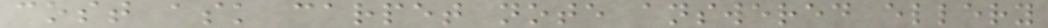cost ask carpet note answered ellery
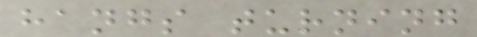hangs turning
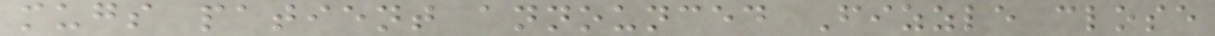mugs patient announced Fizzle close
